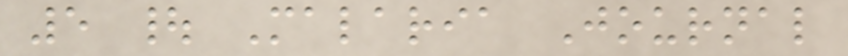5 | Malaria Journal
